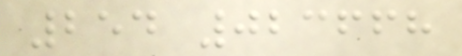254 023668
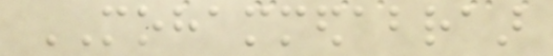MOHAMMEDABRAAR
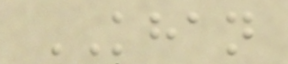KHAN
